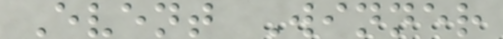Event Winner
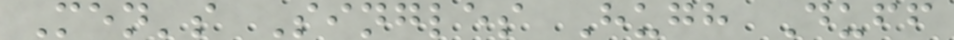Men's Singles Hugh Duff
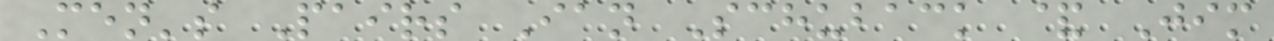Men's Pairs Ian Schuback & Jim
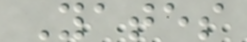Yates
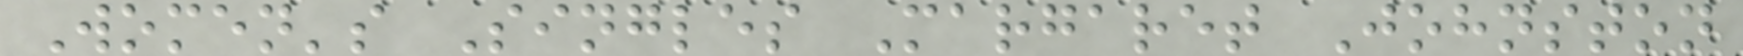Women's Singles Margaret Johnston
